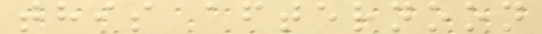this afternoon
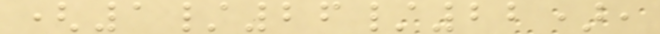(1/26/22),
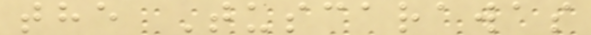the Tuscarawas
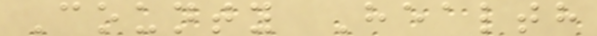County Health
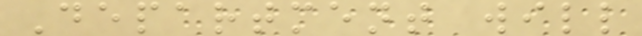Department will
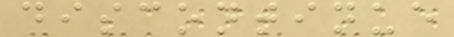discontinue
